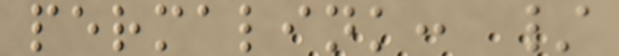permalink: /
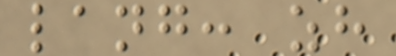lang: zh
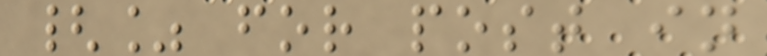{% for post in
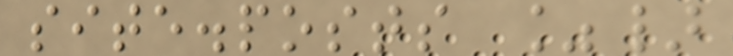site.posts %}
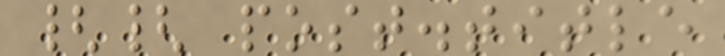{{ post.title
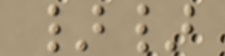}}
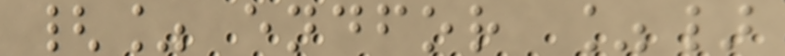{% endfor %}
